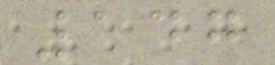147
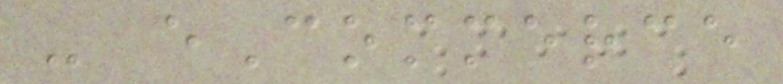- eCommerce
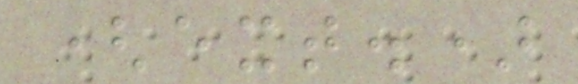(ext.)
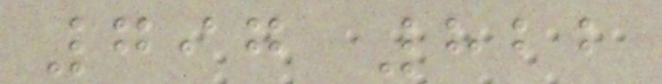797 822
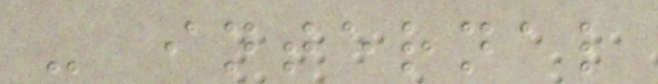- internal
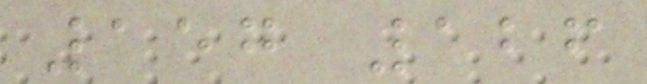157 126
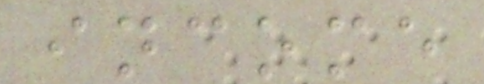income
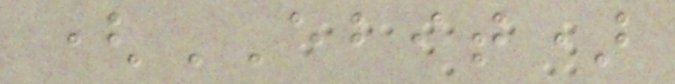(EBIT)
